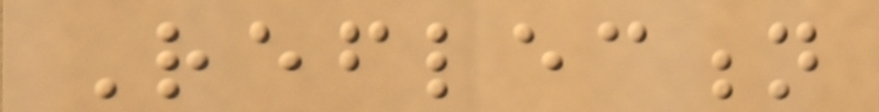Reflection
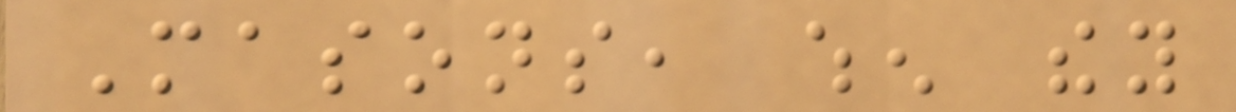Masons, when they
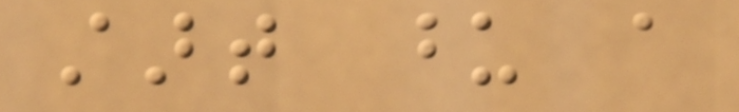start upon a
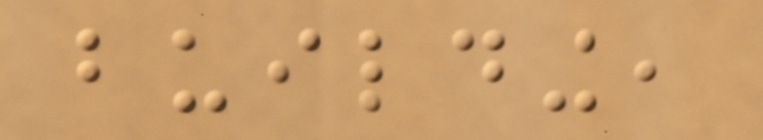building,
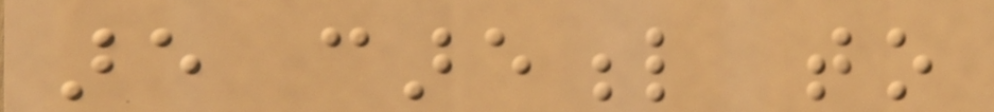are careful to
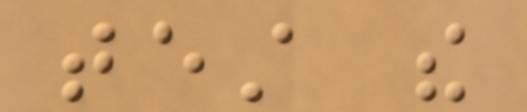test the
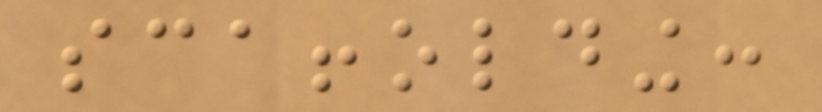scaffolding:
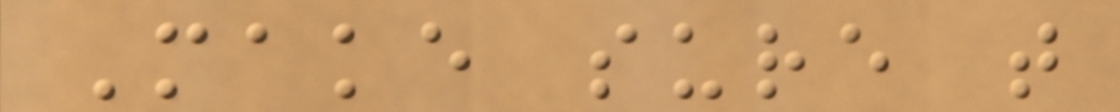Make sure that
